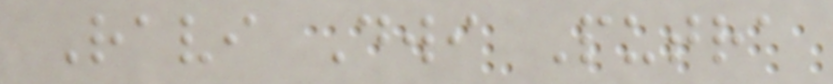Ravi Dwi Putra
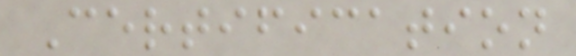Certification
